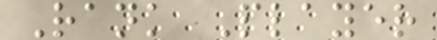Rank Player
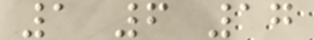1 6 17
